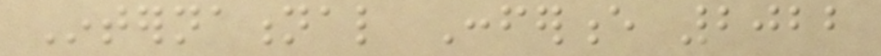International Conference 2022
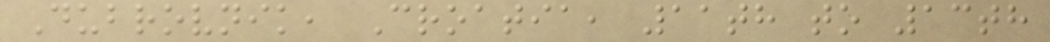Dubrovnik, Croatia, 11th to 13th
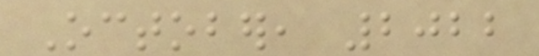October, 2022
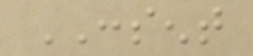CONSENT
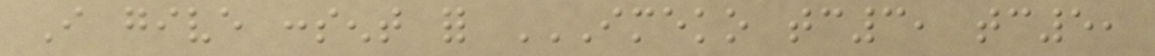I give consent for IMEKO TC3, TC5,
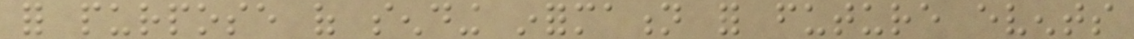for purpose of sending information for future events
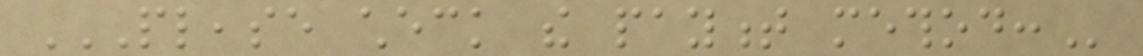PLEASE CHECK THE PAYMENT METHOD:
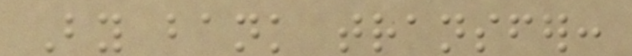By bank transfer:
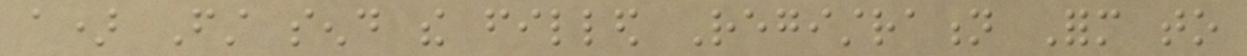a) First send the filled Registration Form to
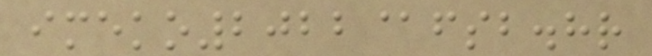imeko2022@fsb.hr
